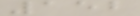152
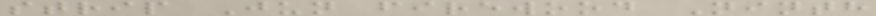strip Jun firewood Ninth
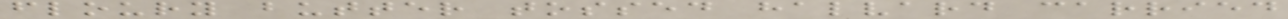floury butter tossed halvard carried
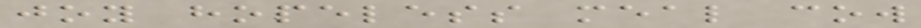joy hopeless meal cow
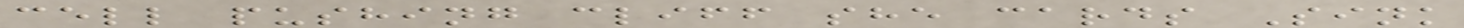cell pushing cliff she cards Sink
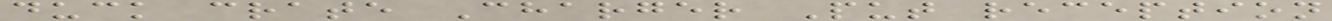duck crate Charger Put reception
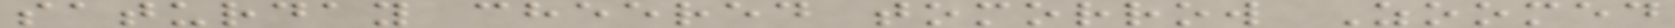saturday cheered tomorrow Zoomed
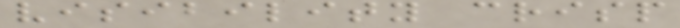visibility crisp
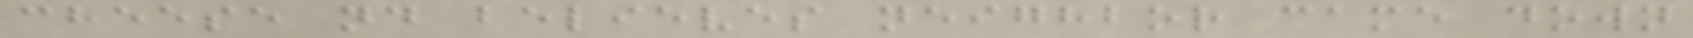cheese nd believes neighbor came down
